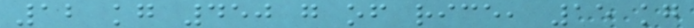12 kg 450 g of rice, 15 kg
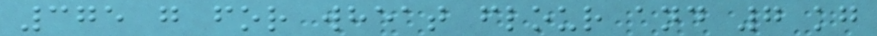375 g for wheat flour and 7 kg
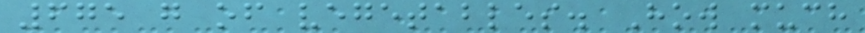675 g of vegetables. How much
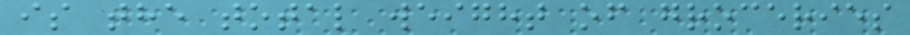is the total weight of groceries
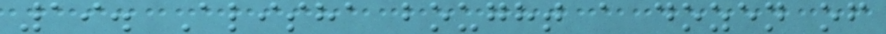19. Alisha bought a dozen of
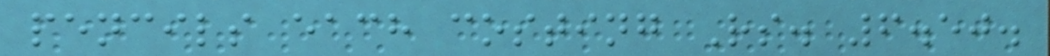pencils each costing Rs. 6.50.
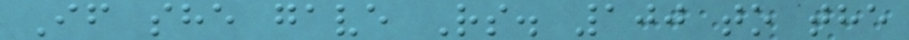If she gave Rs. 100 to the
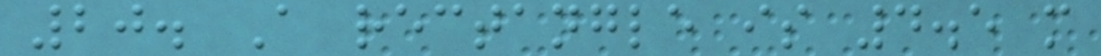20. A rectangle is 4.5 m
